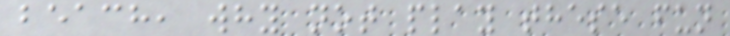beach, why not play these fun
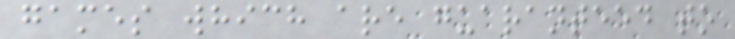games which are guaranteed to
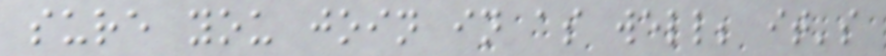sure you join in as well; it's
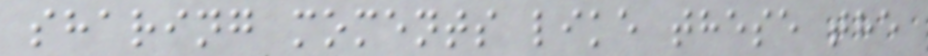sharing moments like these the
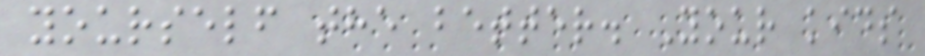yourself the better. Your kids
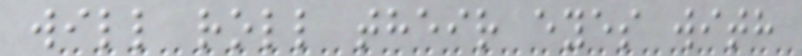will roll their eyes with
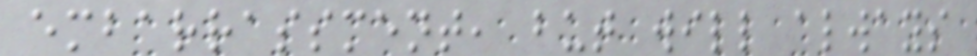embarrassment, but will always
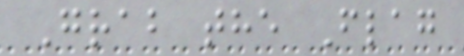Grab the Flag
